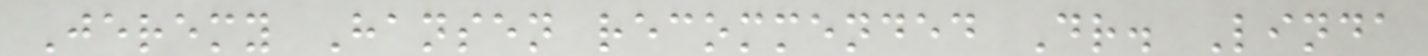Jeremy Hansen recommended Dr. Linda
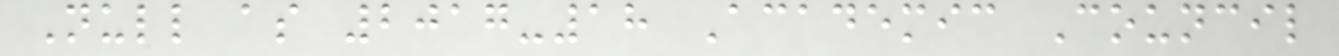Null as 2017-18 Academic Council
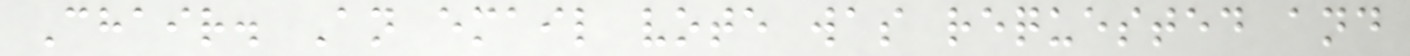Chair. An email vote was requested and
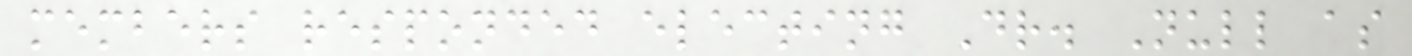members responded electing Dr. Null as
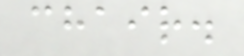chair.
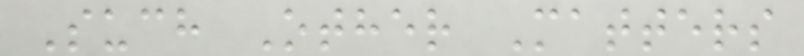Such Other Matters
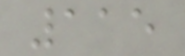115
